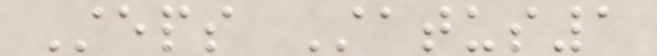Steps Status1
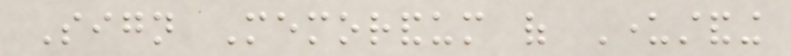Sign Memorandum of Understanding
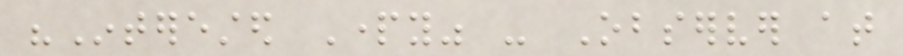"Interested Party" - Observer at
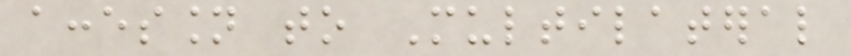accession to Multilateral
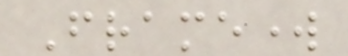Framework
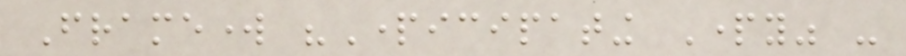Framework "Participating Party" -
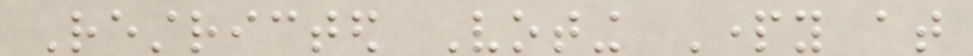Restricted Voting Party at
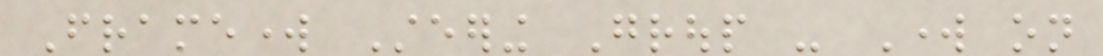Framework Steering Group - Work on
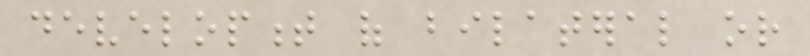development of bilateral or
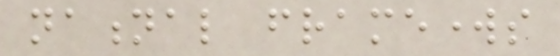national frameworks
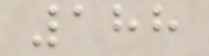188
